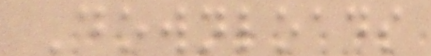Downloads
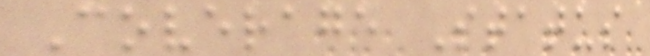Coverage Status
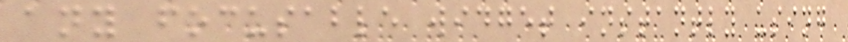any focusable widget instantly using
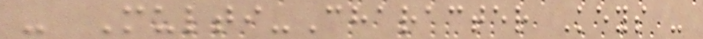- Multi-Character Keys -
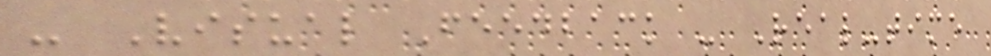- Visual Feedback - Real-time
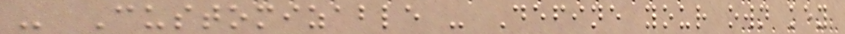- Customizable - Define your own key
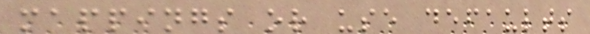mappings or use defaults
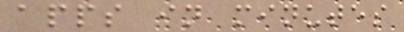apps in minutes
